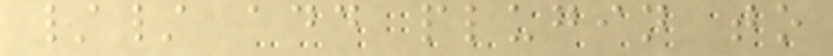// add plugin to
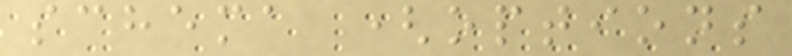schema (options
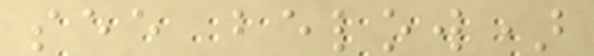see below)
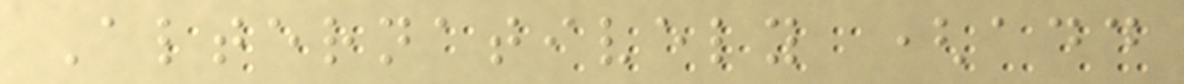Alternatively (add
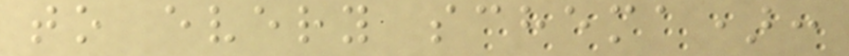to every schema):
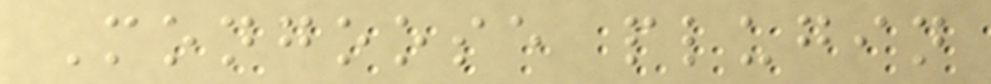Mongoose plugin
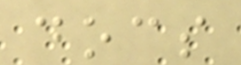docs
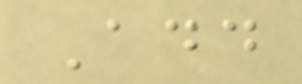Add
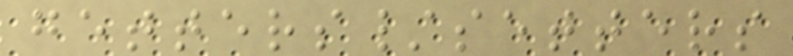getters/setters
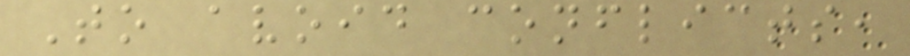To avoid conflicts,
